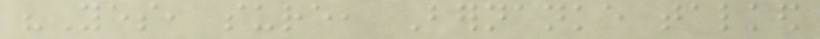"Yes, sure, Bernanke talked
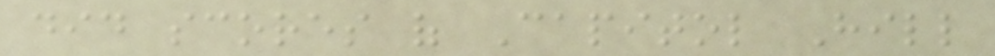did scores of Capitol Hill
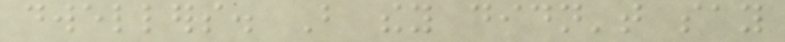dwellers. But they didn't say
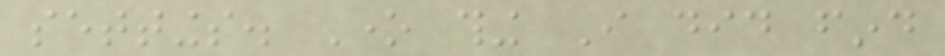settings. One thing I did find
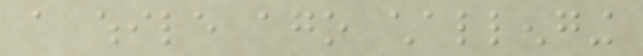a while ago challenging
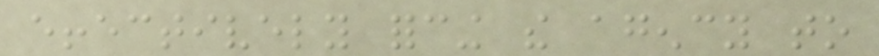effectively forcing the agency to
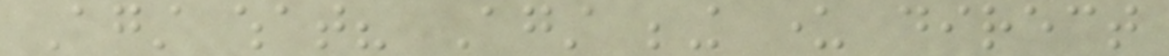Against what? Against being under direct
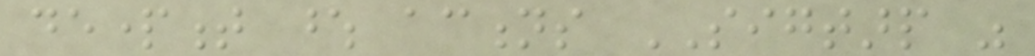department whose actions SIGTARP was
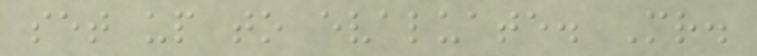set up to evaluate. Mr.
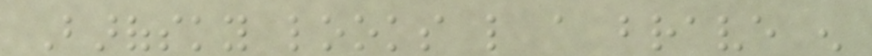Barofsky looks like a brave enough
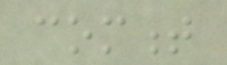comment
